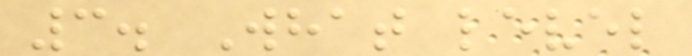3. What level
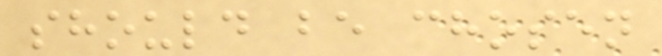should be chosen
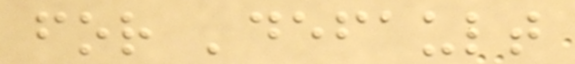for 'default
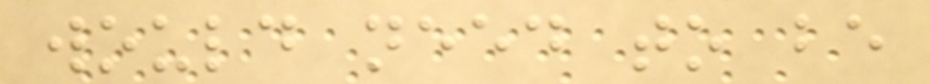would need to be
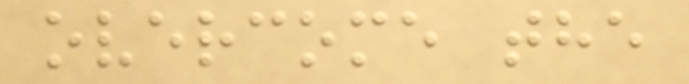overcome the
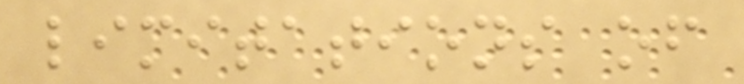limitations of
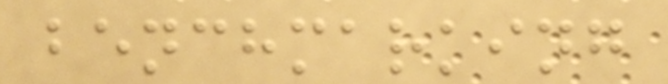benchmarking
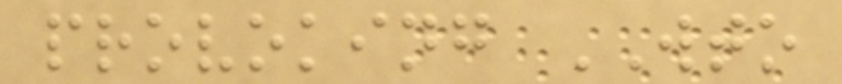provoking WTO
